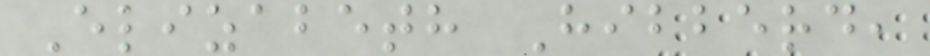Elizabeth Hibberd,
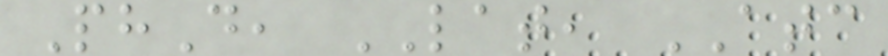PhD, LAT, ATC
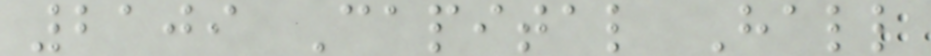2109 Capital Hall
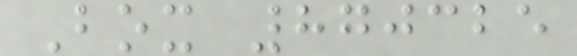Box 870325
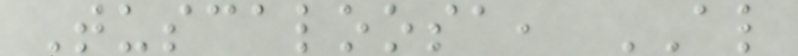Tuscaloosa, AL
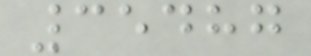35487
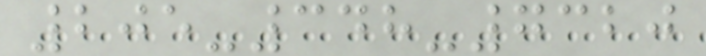205-348-7320
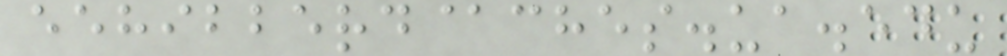eehibberd@ches.ua.edu
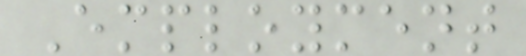Employment
